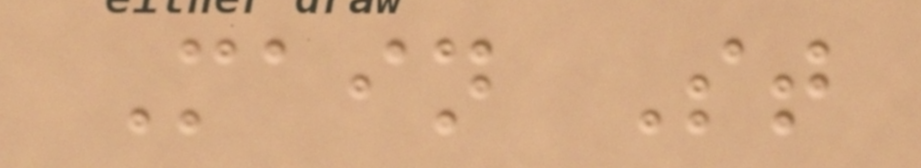Main St
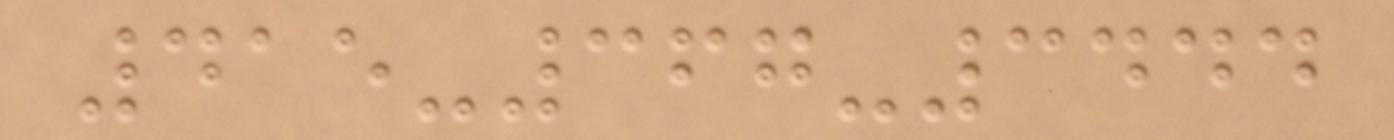415-367-3444
